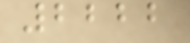2222
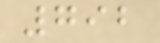792
